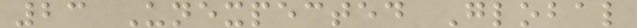23 Unexpected Global
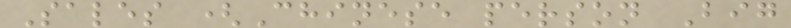Sales (Chinese person Big
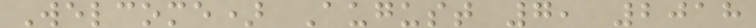Welcome) August 7, 2018
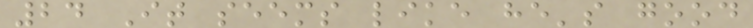24 It seems like he's good
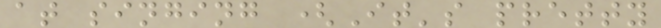at singing (It's pretty
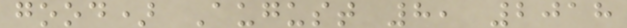good) August 8, 2018
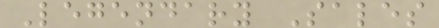Legendary Sales
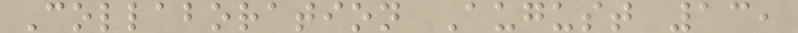Collaboration August 13,
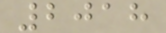2018
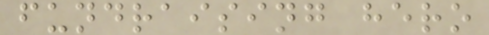fundraising hero
